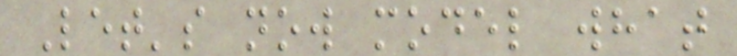Let's now model what
